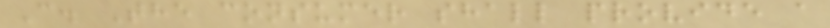C. The consumer shall provide a
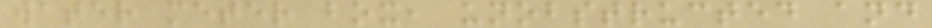water meter box, unobstructed and
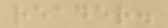reader.
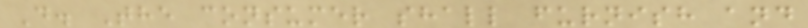D. The consumer shall furnish and
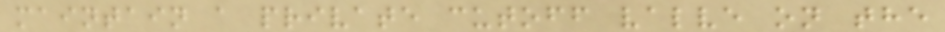maintain a private cutoff valve on the
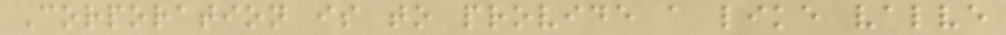Corporation is to provide a like valve
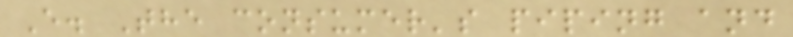E. The consumer's piping and
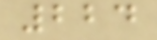224
